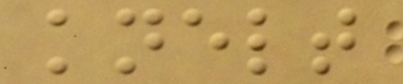knelt
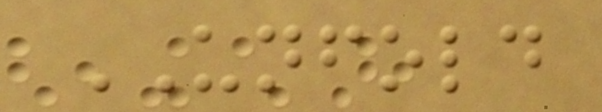UNFOLD
